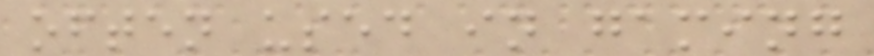often used in gaming
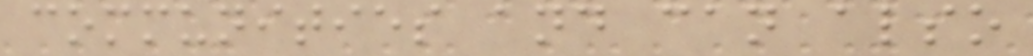communities and can also
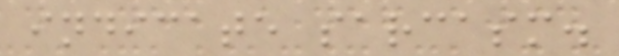indicate sarcasm.
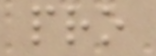pro
